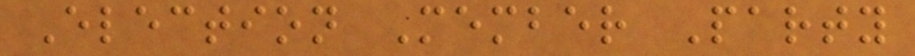Election Member Party
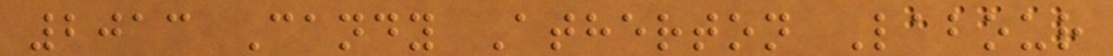2013 Candy Atherton Labour
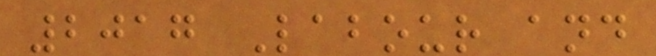2017 Labour and
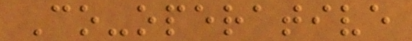Co-operative
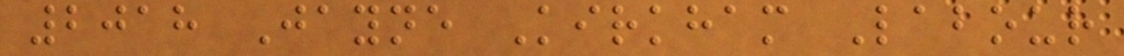2018 Jayne Kirkham Labour
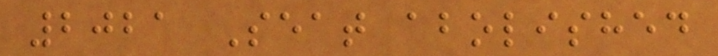2021 Seat abolished
